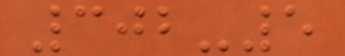302-5
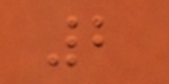2
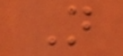N
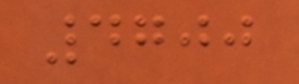4700
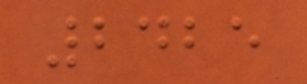2425
